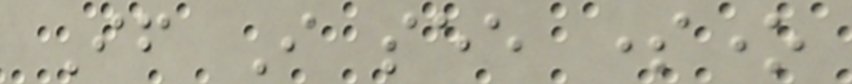If I see someone
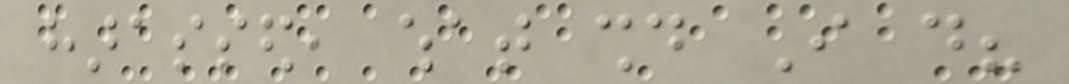harassed, what should I do?
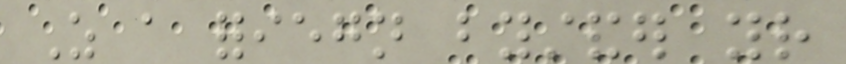As a foriegn bystander your
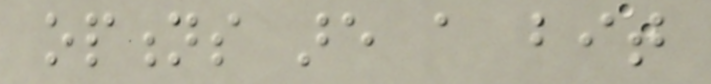options are a bit
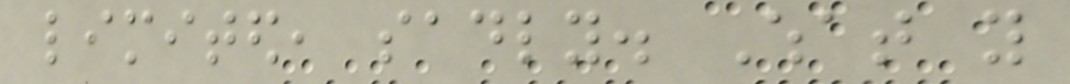limited, sadly. What you
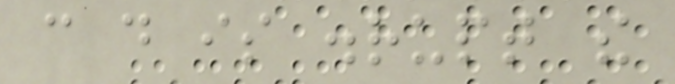can do is disrupt the
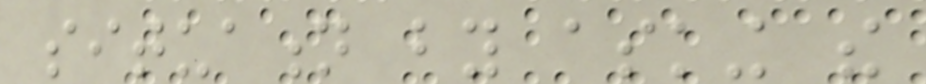situation by asking the
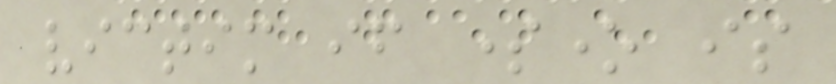victim if someone is
